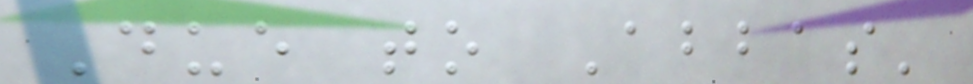Due to Abbas'
